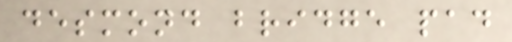desmond bridge pad
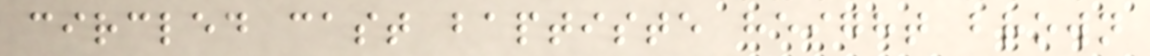circled cast baptiste height brown
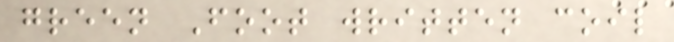green Foot written coil
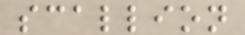scallion
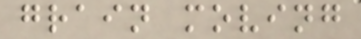grain moving
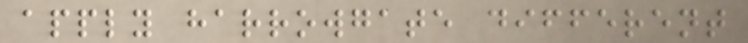apply harrowgate different
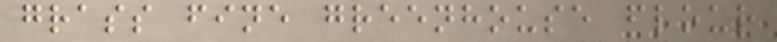grass fine greenhouse flour
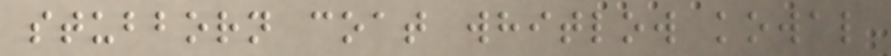stubborn coat whitlow kowal
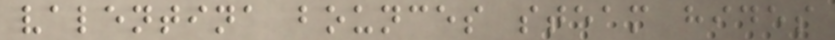valentina bounces steam hides
